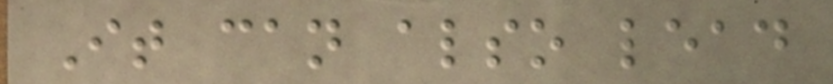It can also lead
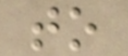to
